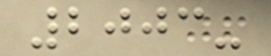2003-
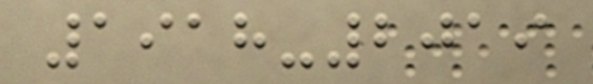1918-2019
